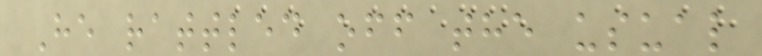He rattled off the usual
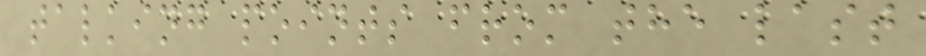talking points from the last
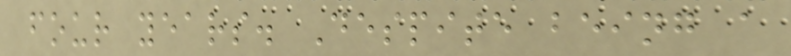four years. Despite being a
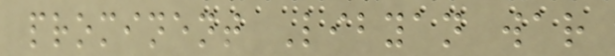prominent Libyan war
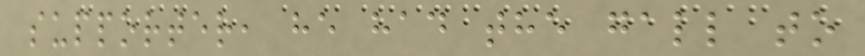supporter, he had the gall to
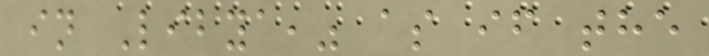in Libya," as if the
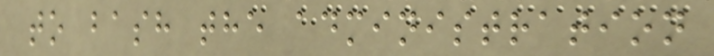to bash the administration
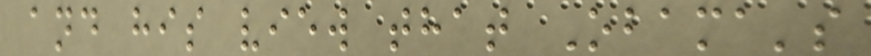and his view that Obama's
